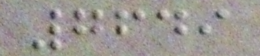7649
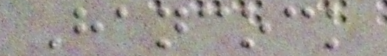Hancock
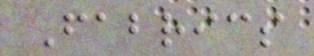Fabrics
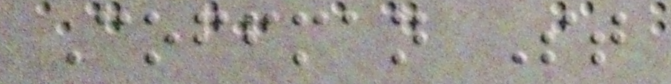Coffman St
